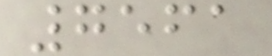7561
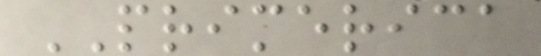PRIMERICA
